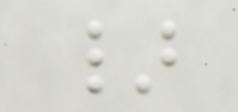}
